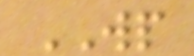WP
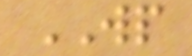WP
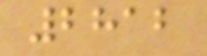2812
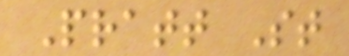Pratt St
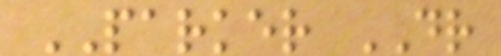PARKER DR
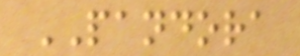PANDORA
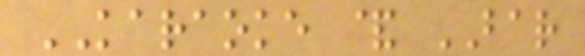KARAOKE & BAR
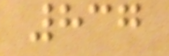837
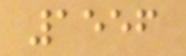1556
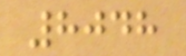8048
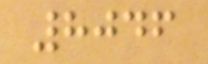8046
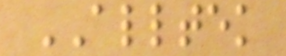ALLTEK
